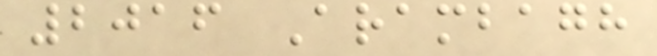2016 Arambagh
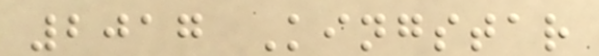2017 Kingstar
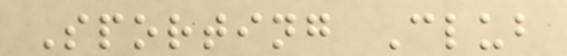Sporting Club
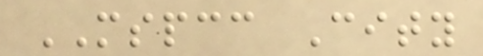MSPCC City
